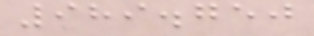989.750
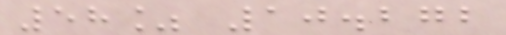58% 10.272
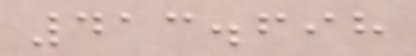413.698
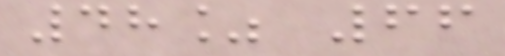48% 66
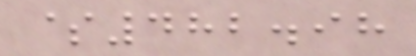$482.98
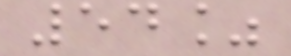54%
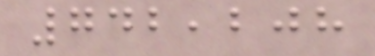742,208
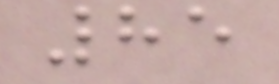85
